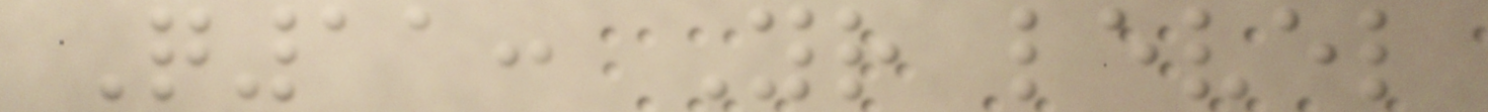Q11: Your level
